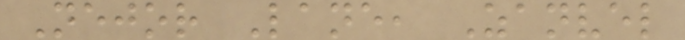Nejor Lane, Zanvel
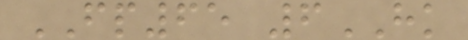FP65 6HK
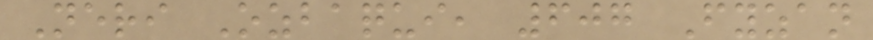Neri Ozbaqui, 607 Fyzan
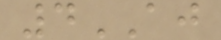4AJ
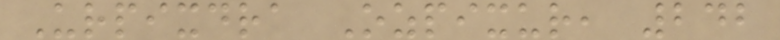Urpixdra Ozpixur, 242
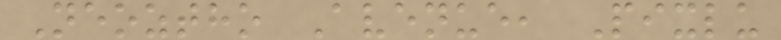Neoztho Avenue, Pixlu
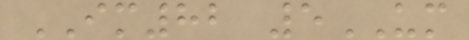IM82 5UM
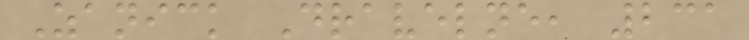Zanick Dravelne, 231
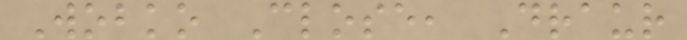Wobko Close, Draur
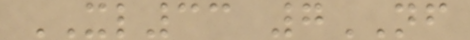XL33 7NF
